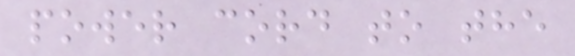power cord to the
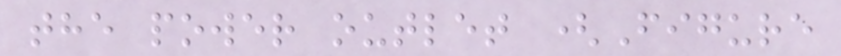the power outlet (Figure
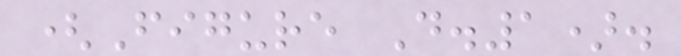(Figure D.1).
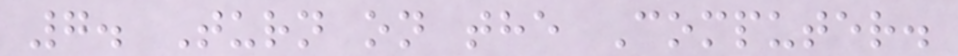7. Turn on the Computer.
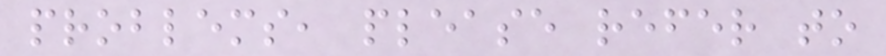problems, please refer to
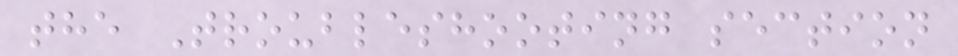the Troubleshooting section
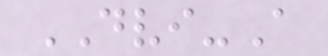DVI-A
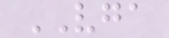VGA
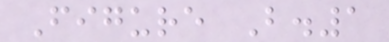Figure B.1
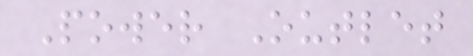Power Outlet
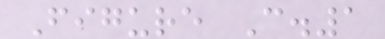Figure C.1
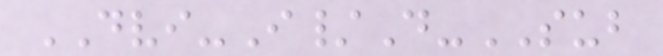DVI-I/D-SUB
